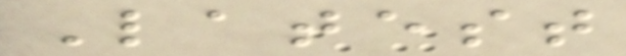Latest
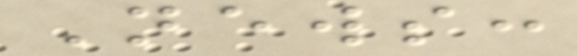News:
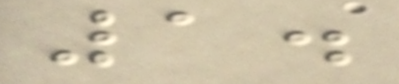1.
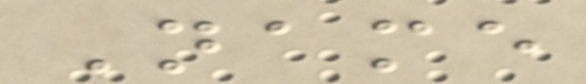Name
